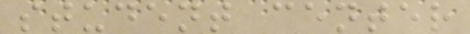student center
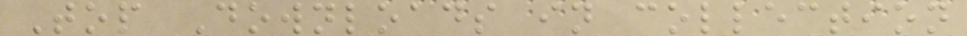Top Downloads in collection
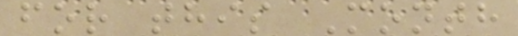for this Month
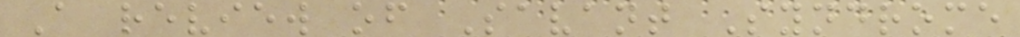A review of Savant Syndrome
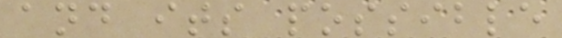and its possible
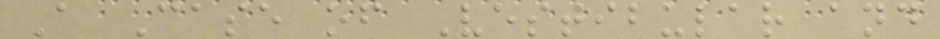A Case of Vestibular and
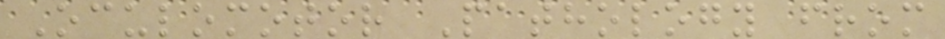Oculomotor Pathology from
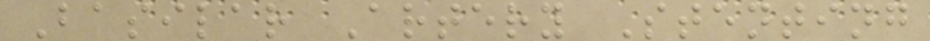Basilar Artery Stenting
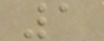1
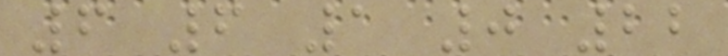6 6 1 0 22
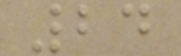24
